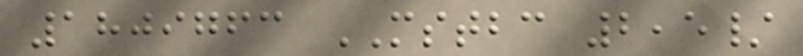1809763 MSTBC 2,5/
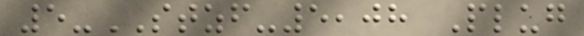5-STZF-5,08 Plug
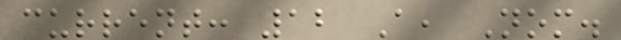current: 12 A, Nom.
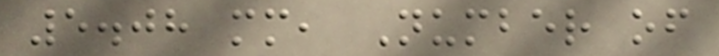5.08 mm, Number of
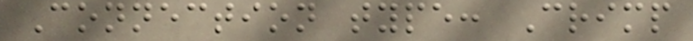Connection type: Crimp
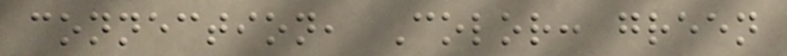connection, Color: green
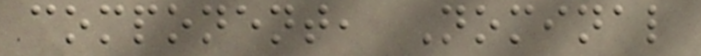component, Nominal
